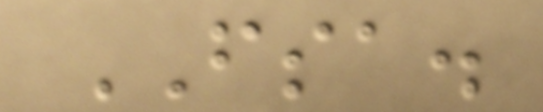FSA.
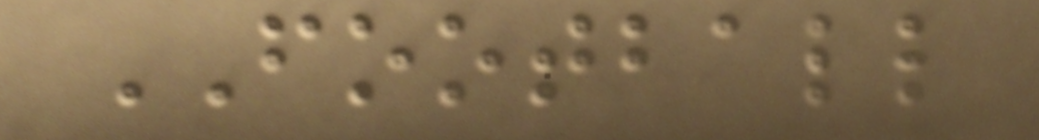FOOTBALL
